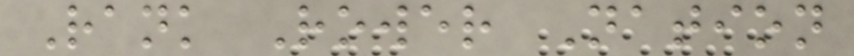Rank Rower Nation
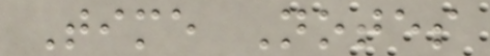Time Notes
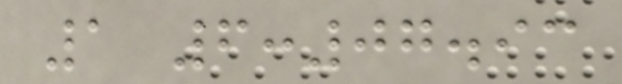1 6:07.93
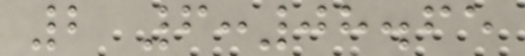2 6:08.65
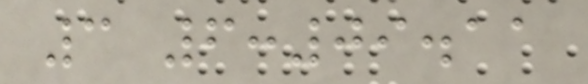3 6:09.11
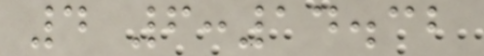4 6:14.32
